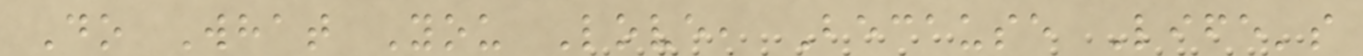Do What You Love, Because Life's
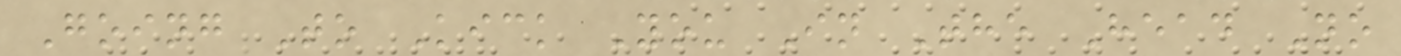Going To Kick You In The Head No
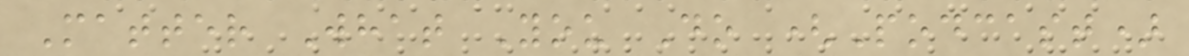Matter What You Do (Podcast)
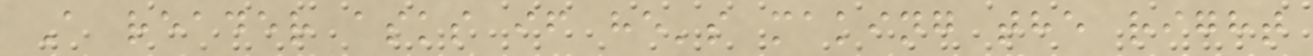A reader asks if he's making the right
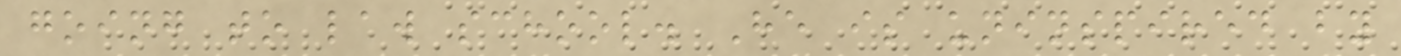going to law school. He is uninspired by
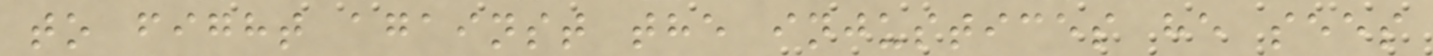to fight against the injustices he sees
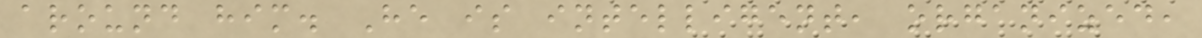around him. He is intelligent, organized,
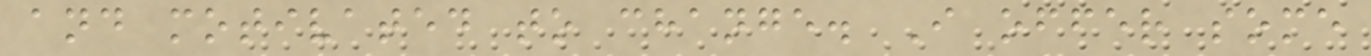and motivated to change. I offer some
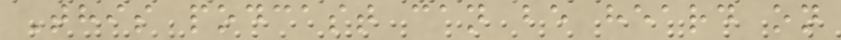This podcast can be heard on
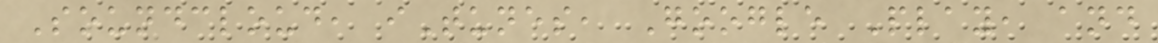Soundcloud, iTunes, Google Play, and
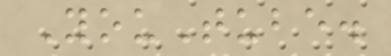YouTube.
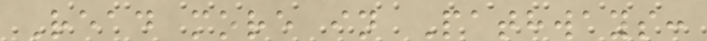Read more in Pathways:
